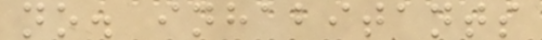no. inhabitants
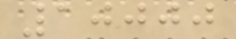10000
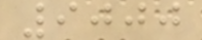9000
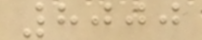8000
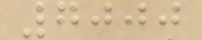7000
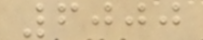6000
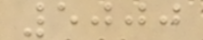5000
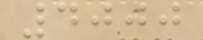4000
